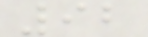92
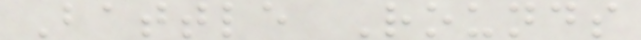Battle Rounds
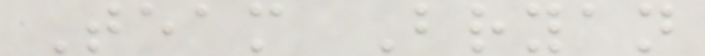Team Bryan
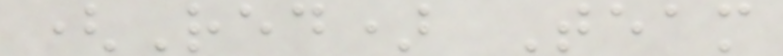(Red) Team
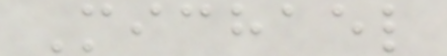Michael
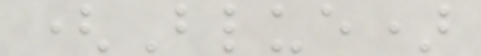(Blue)
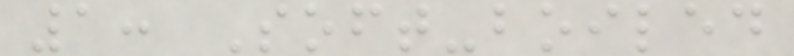1: Soft-boiled
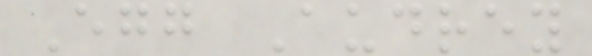Egg Audrey
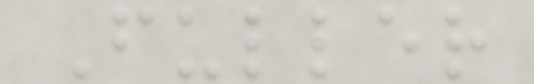Fuller
